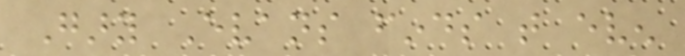Gary Evans finds that even
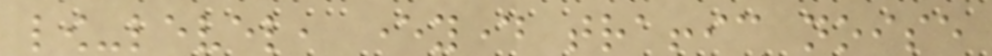low-level, everyday traffic noise
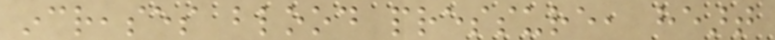increases blood pressure, heart
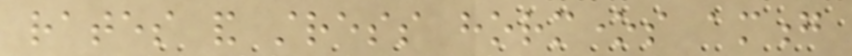rates and stress hormones among
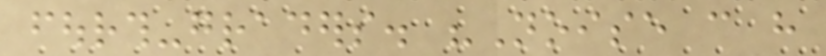fourth-graders. "Noise can have
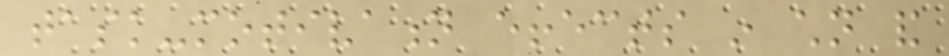task-motivation effects in children and
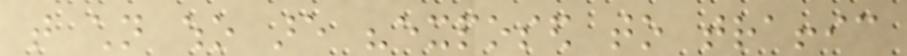that children who are "exposed to traffic
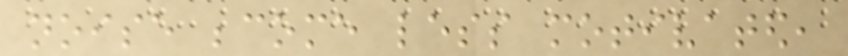noise become less motivated,
